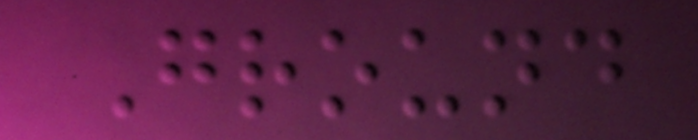Ground
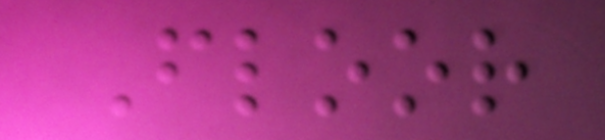Floor
